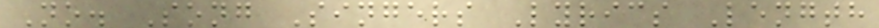No. Song Singers Lyrics Length
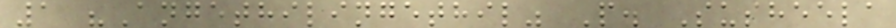1 "Angethilingethil" P. Susheela
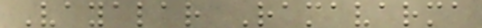Vayalar Ramavarma
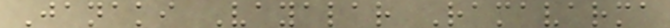Janaki Vayalar Ramavarma
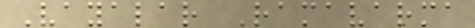Vayalar Ramavarma
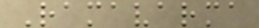Ramavarma
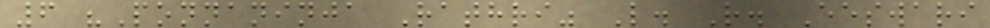6 "Ponnaninja Rathri" L. R. Eeswari
